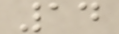14
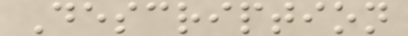Description
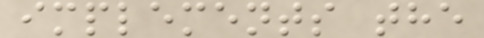implements the
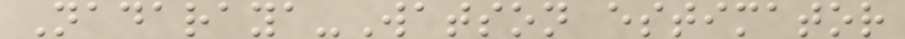Nadaraya-Watson estimator
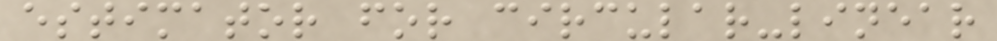estimator for circular-linear
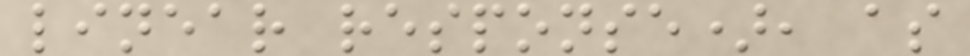linear response), as
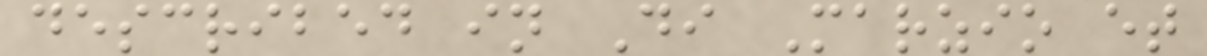described in Di Marzio et
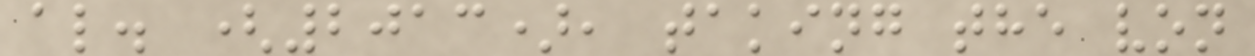al. (2013), taking the von
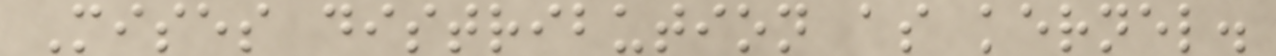Mises distribution as kernel.
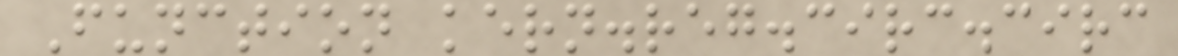Function kern.reg.circ.circ
